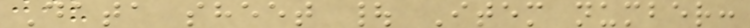Data sheet | Item number:
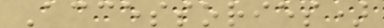Accessories)
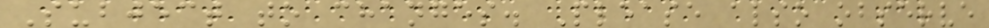Subject to changes. Please also observe
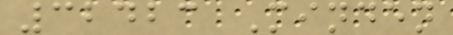32423 Minden
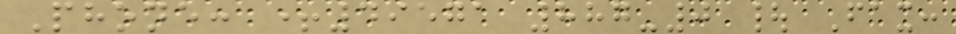Phone: +49571 887-0 | Fax:
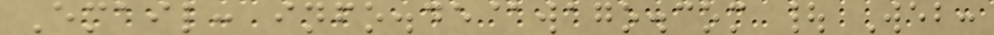Email: info.de@wago.com | Web:
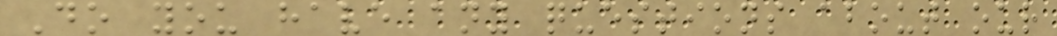Do you have any questions about our
